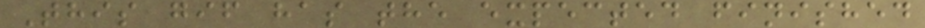This gif has the expected finished
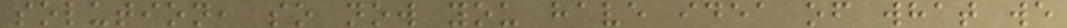solution, so now you have idea of what we
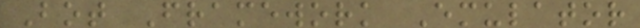Bot Framework Emulator
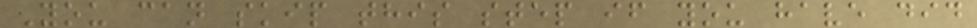You can skip this step if you have did
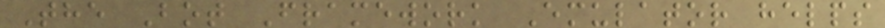The Bot Framework Emulator helps
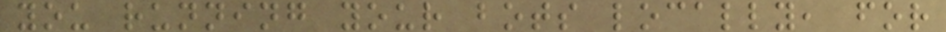you running your bots locally, for
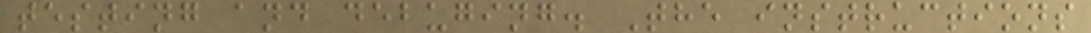testing and debuging. The instructions
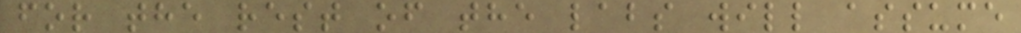for the rest of the labs will assume
